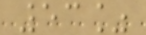53%
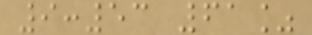9:53 61%
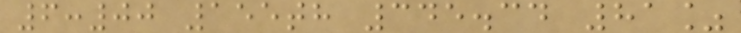6:00 155th 345.34 81%
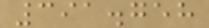391.758
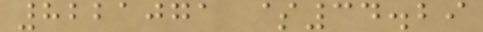8221071 $34.29
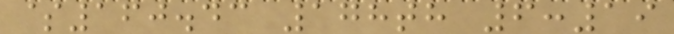$160.43 178th 6:19
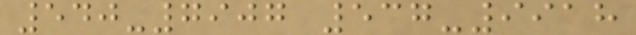540-7907 537-9918
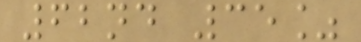62nd 35%
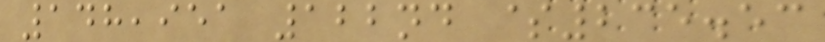148,951 122nd $235.53
